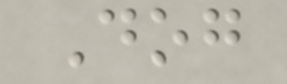Dog
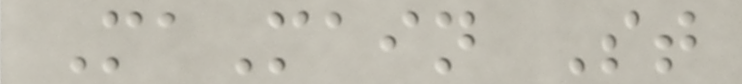MaMain St
